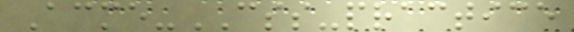Acme-CSS-practice
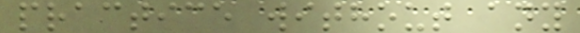practice without any
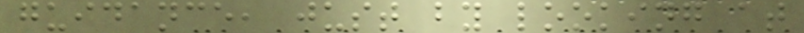guidance, just by looking at
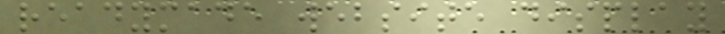readymade website display
